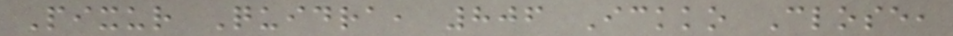Pixur Quidra, 806 Ickko Close,
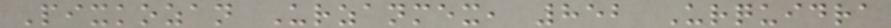Pixkozan Urzanmex, 852 Urquidra
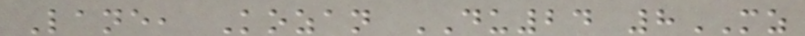Lane, Kozan DU24 8MZ
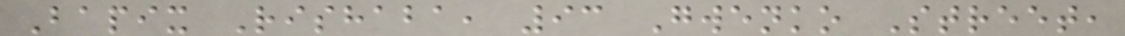Bapix Rishaba, 93 Gwenko Street,
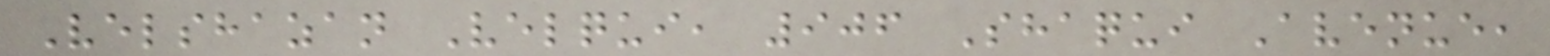Velshazan Velqui, 906 Shaqui Avenue,
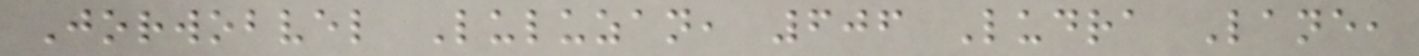Jorwobvel Luluzan, 606 Ludra Lane,
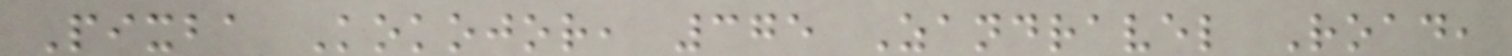Pixba Kokojor, 375 Zandravel Road,
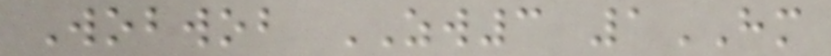Wobwob ZW3 1HM
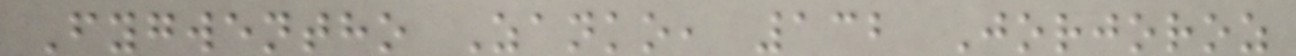Fygwentho Zanko, 132 Jorjoroz
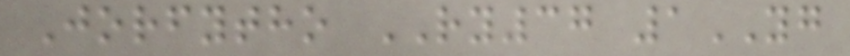Jorfytho RY37 1YG
